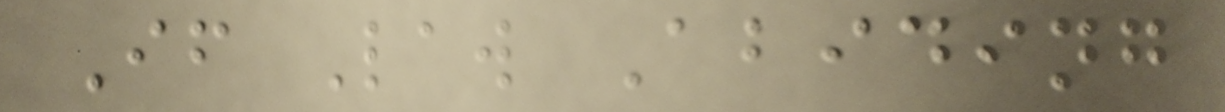If Law Abiding
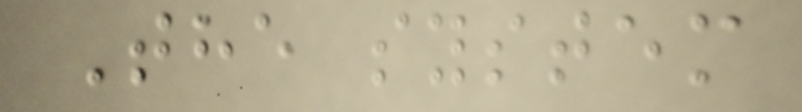The system
